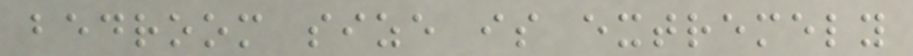bedroom size is extremely
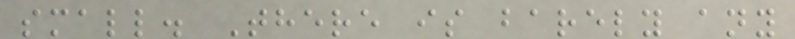small. There is barely any
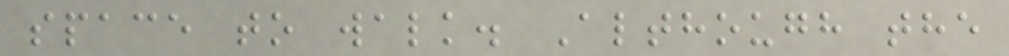space to walk. Although the
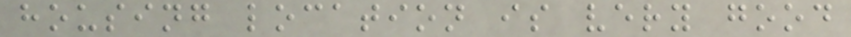housing location is very good
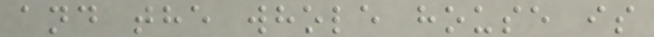and the whole house is
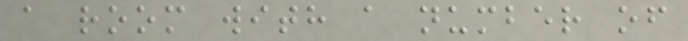a room with a number of
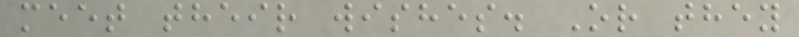meet their wishes. Or they
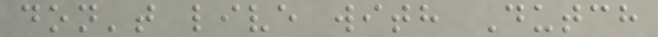don't live with Dutch
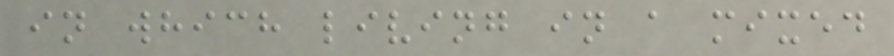in which living in a mixed
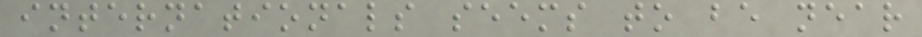internationals seems to be near
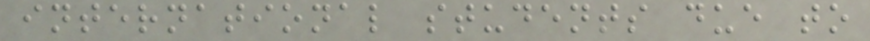international students due to
